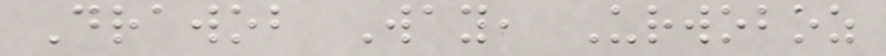Drawob Way, Urwoboz
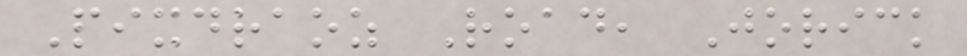Pixdraoz Road, Jorick
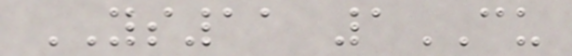YS11 1CU
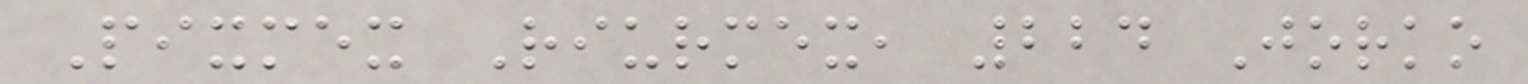Pixmex Riurmex, 224 Jorko
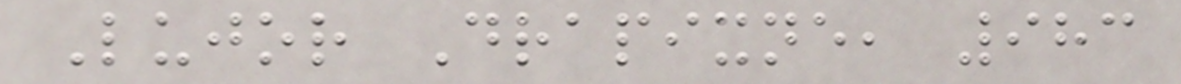Lujor Drapixne, 983
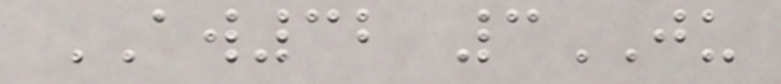AW32 3JU
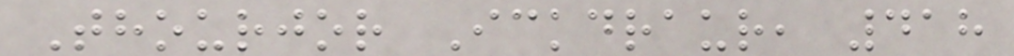Thourjor Ickdraur, 418
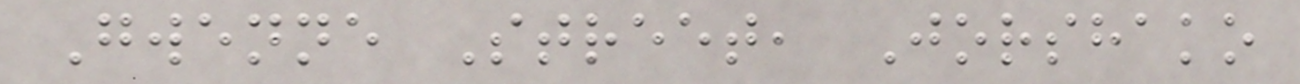Gwenne Street, Jorshako
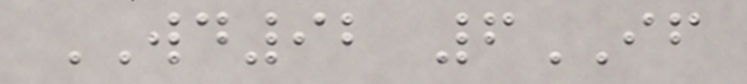WD92 6IF
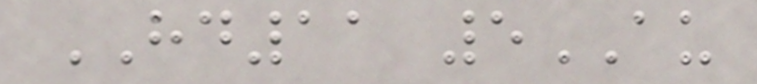HD11 5AU
